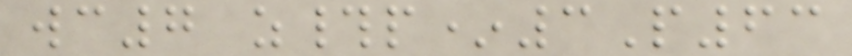wc7 z#p*3P63
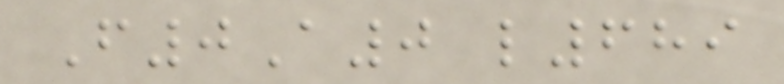F0A0 l689
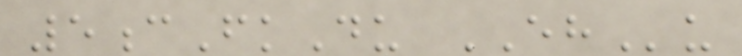5cFkDu EHu
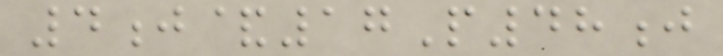4j&17P48j
